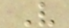V
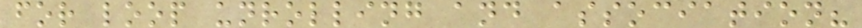for loop unrolling and association?
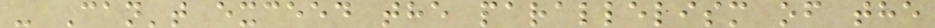- Can't exceed the parallelism of the
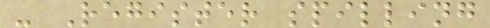- Register spilling
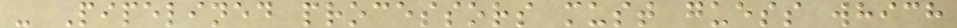- Pipelined processors must guess which
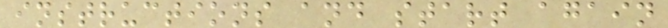instructions and start again
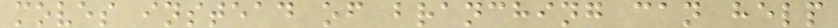moves instead of branching can help
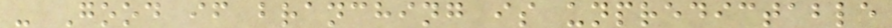- Good if branching is unpredictable
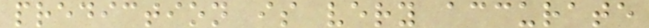prediction is very accurate
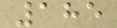185
